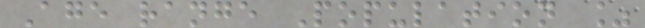Age range Population %
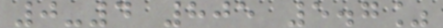0-4 805 5.7%
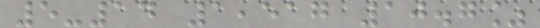5-14 1,517 10.7%
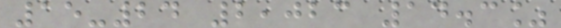15-24 2,023 14.3%
